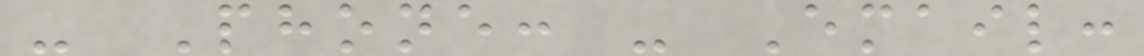- Phone: - Email:
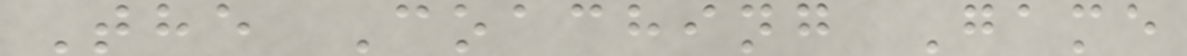The Coaching Game
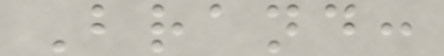Brand:
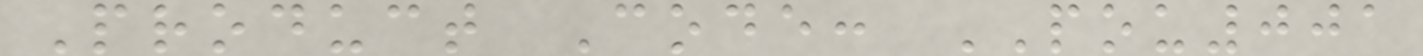Product Code: POU001
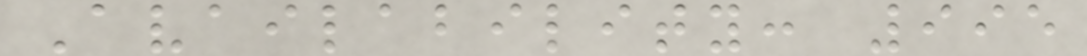Availability: 995
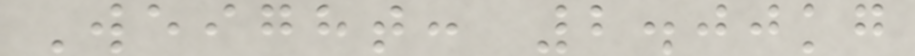Weight: 2.00kg
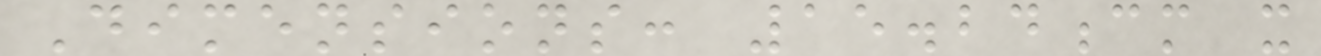Dimensions: 15.24cm x
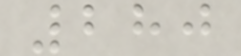280
